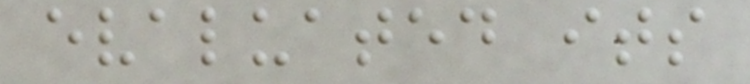evaluated its
